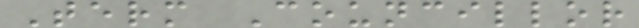Term Councillor
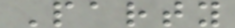Party
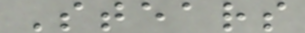Stears
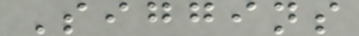Siggins
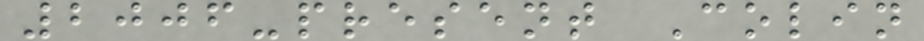2006-present Colin
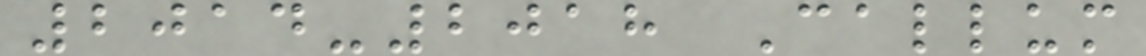2014-2018 Callum
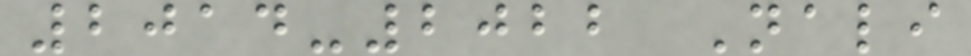2014-2022 Nali
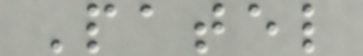Patel
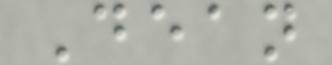Dean
